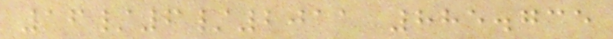16/6/2011 885.735
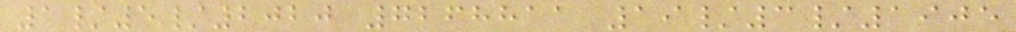1/5/2020 7268811 19/3/1905
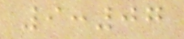9:07
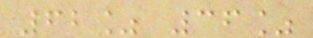62% 36%
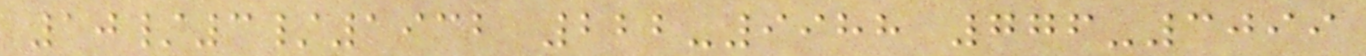10/3/1932 222-9988 776-3099
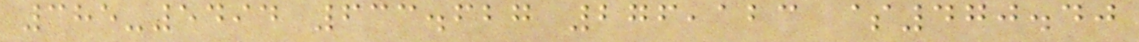385-5494 633.627 276,123 $470.40
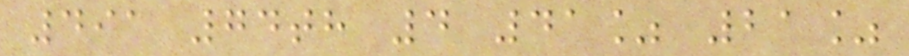491 74th 4 41% 21%
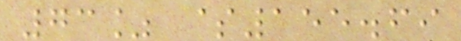73% $155.69
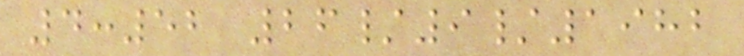4:52 26/9/1982
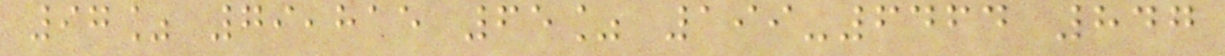97% 79,815 65% 199-6464 847
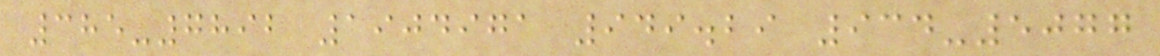385-7892 1904971 949.29 934-5077
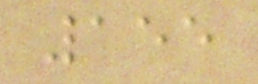155
